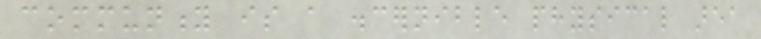community is a discernible physical area
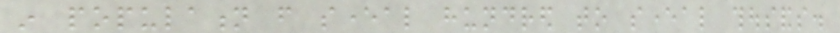in population from several hundred to several thousands.
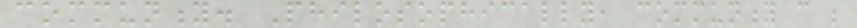community. Philosophically, community can be
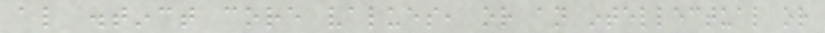also distinct core values, or an intellectual or
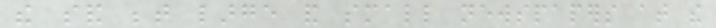the sand between large and small newspapers at the
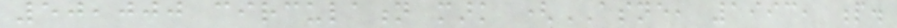50,000 circulation mark (ASNE, 1993, p.
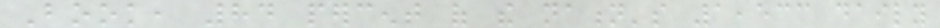Book, 84 percent of the nation's 1,533 daily
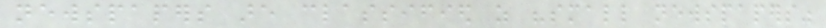newspapers are classified as "small newspapers"
